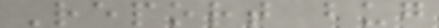Report bug
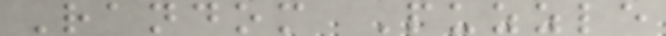Random Puzzle
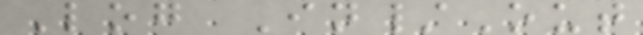Log In/Out
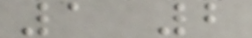1 2
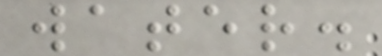water.
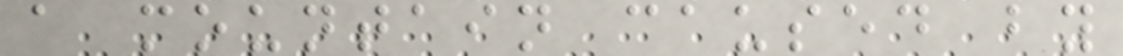a mountain caused by
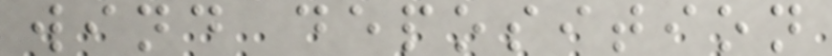wind deposition
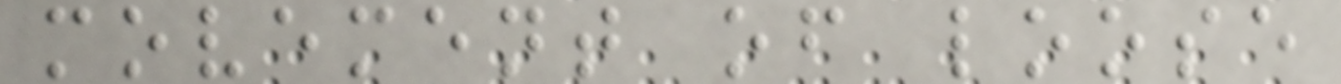movement of loose
